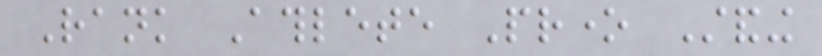Rank Athlete Prone Standing
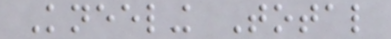Kneeling Total
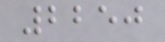2250
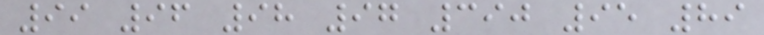99 96 98 97 390 95 89
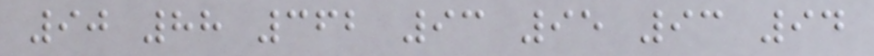90 88 362 93 95 93 94
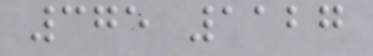375 1127
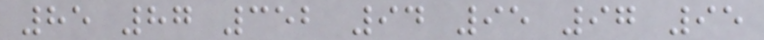85 87 352 94 95 97 95
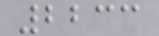2233
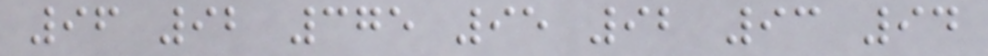96 92 375 95 92 93 94
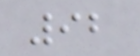92
